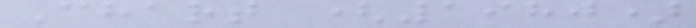Chart (1980)
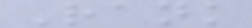Rank
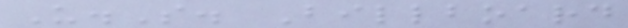U.S. Billboard
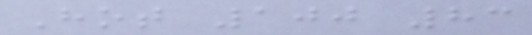Hot 100 83
